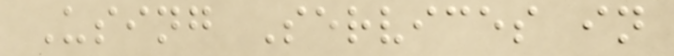Using Services in
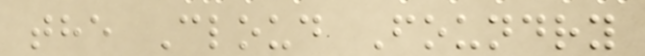the Cloud Foundry
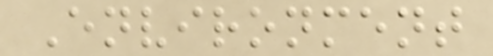Environment
